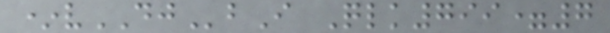*vDJbI Qlk799=7
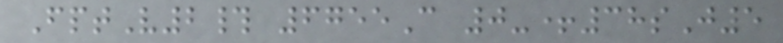FptV2# 6755C 0-+38sJ5
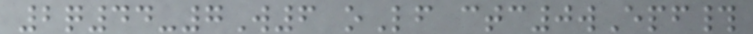2q44-7W6 oLf ctc0wEpf#
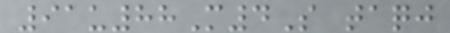91u88M4S taqj
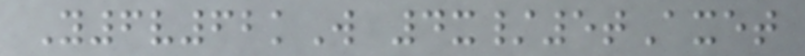Y6v62kW 4x/5tAxet
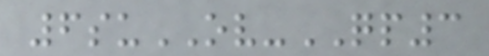6suOV-QP3
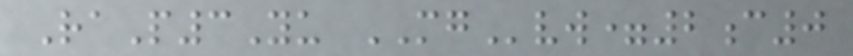RaP3Yu MGvw=2c0
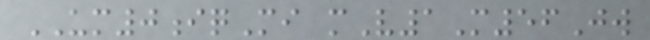UM0iqMi mV1M56Jw
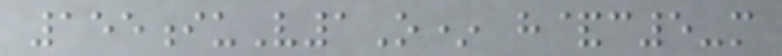155iuV1O* h&c5-m
